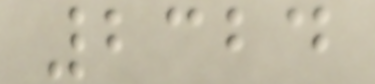2324
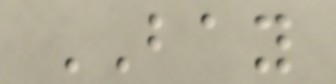BAY
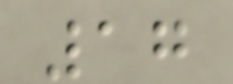17
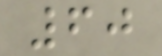60
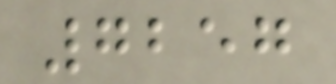7257
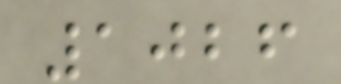1026
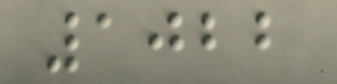1022
